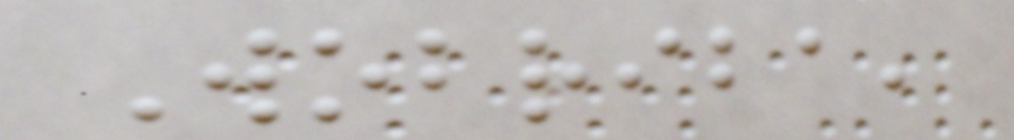Wobriba,
